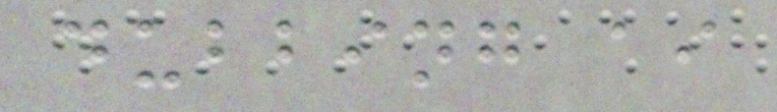dubbing ai
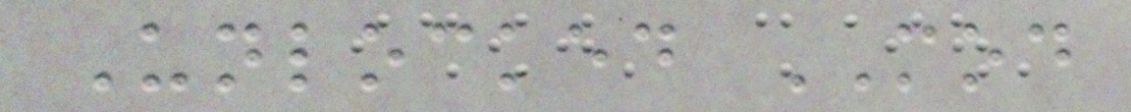Unlocked MOD
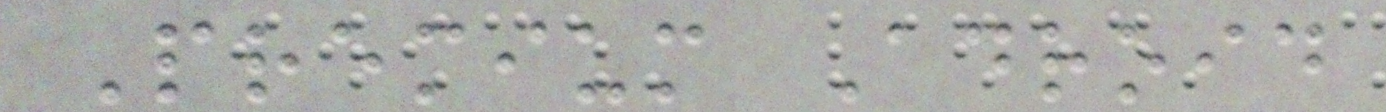Premium Adroid
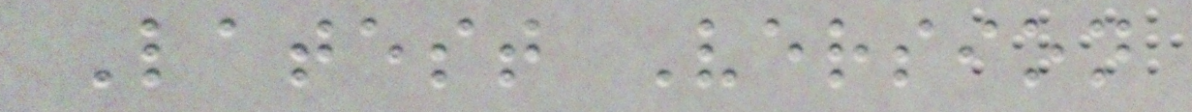Latest Version
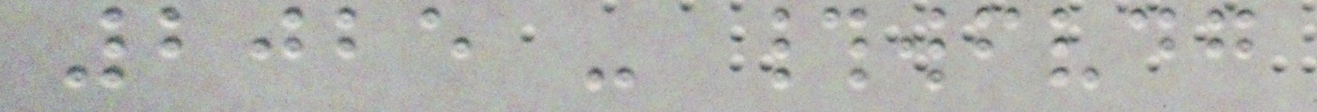2025 - #wfvdg
